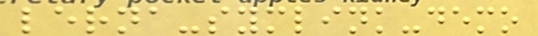lerna-symlink-demo
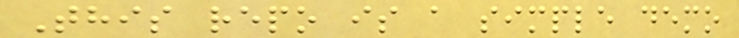This repo is a simple demo
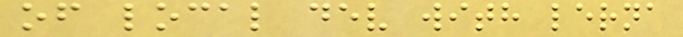of local dev with lerna
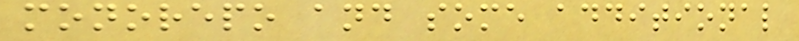monorepo and some additional
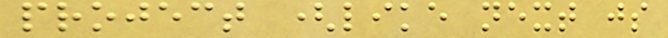project (like next js
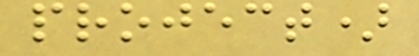project)
